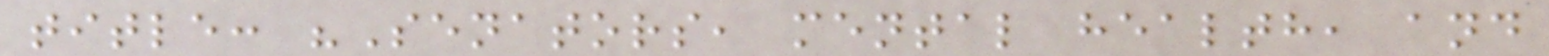title: "Senators, mental health, and
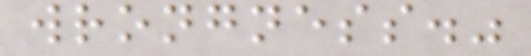wrongness."
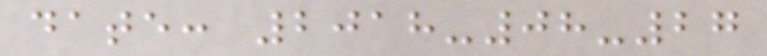date: 2018-08-27
